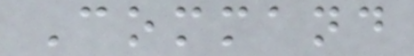Command
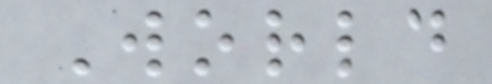World
